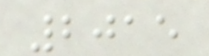2015
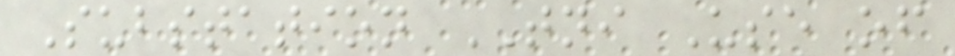Substation TNI Use of
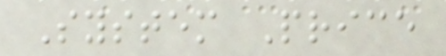System Price
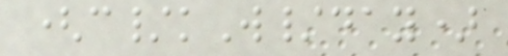(c/kW/day)
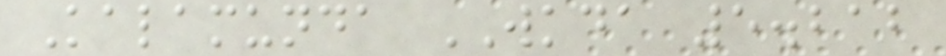Kalamunda WKDA 5.212
